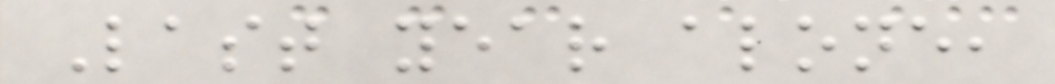Last year alone,
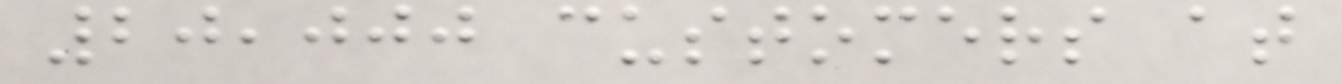20,000 customers at
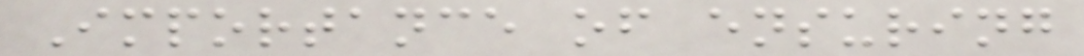Importance of ensuring
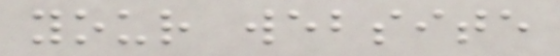your website
